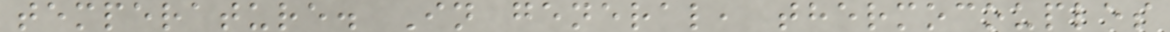temperature. In general, thermocouples
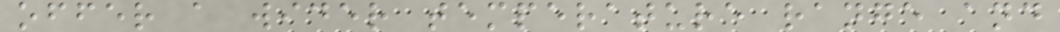offer a wider temperature range and
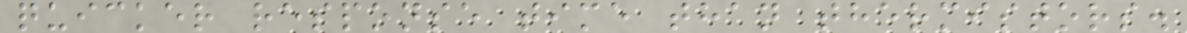quicker response time than thermistors.
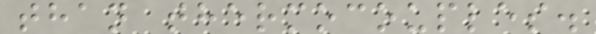than thermocouples.
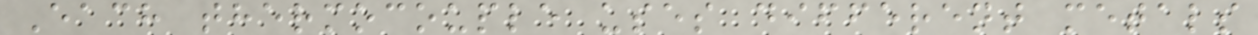Each thermocouple uses different metals
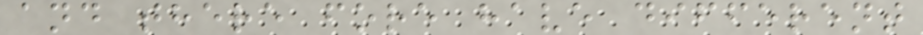and there fore have different
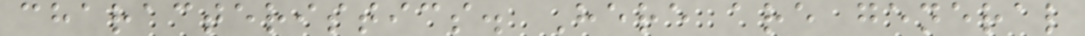characteristics. Here are general
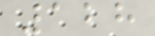128
